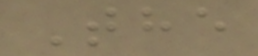The
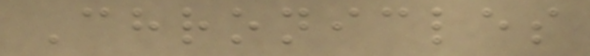Chronicles
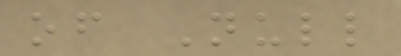of Null
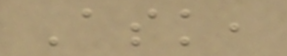Ask,
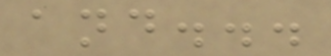and...
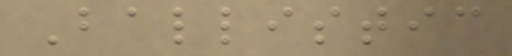Ballistic
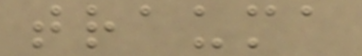trauma
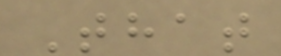That
